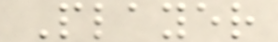Player
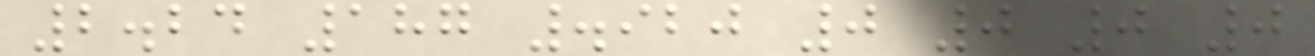2.24 187 .920 0 0 0 0
